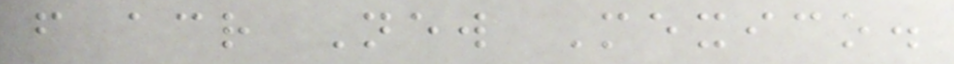from across New Mexico.
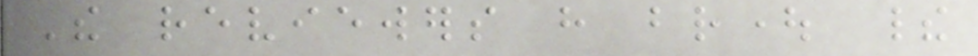The reviewers have brought their
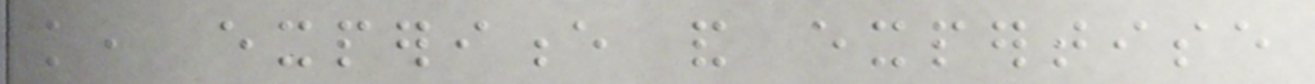knowledge, experience and expertise
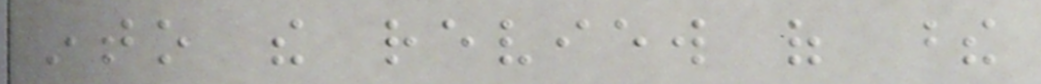into the review of these
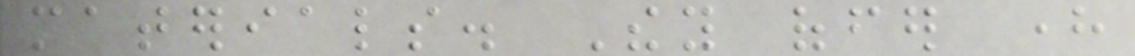materials. They offer here
